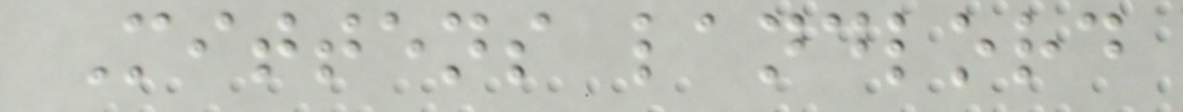Mittens landlord
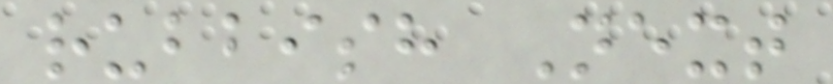rubbish Next
